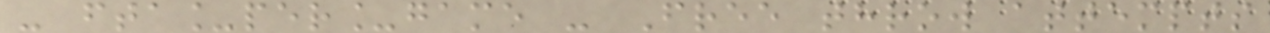- fta_per_game - Free throw attempts
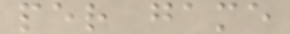per game
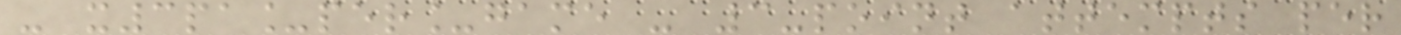- x3pa_per_game - 3-point attempts per
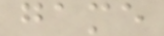game
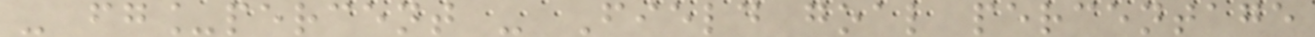- fg_percent - Field goal percentage
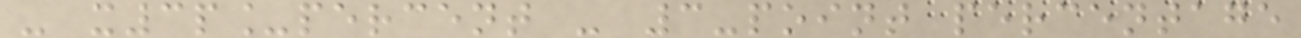- x3p_percent - 3-point percentage
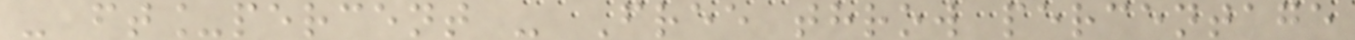- ft_percent - Free throw percentage
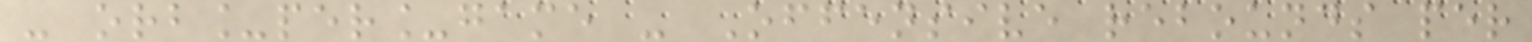- orb_per_game - Offensive rebounds per
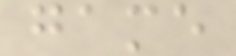game
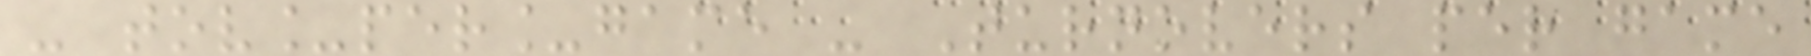- tov_per_game - Turnovers per game
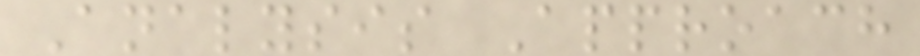Analysis Approach
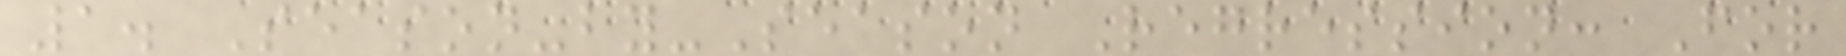1. Season-by-Season Regression: For
